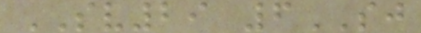SV29 6SJ
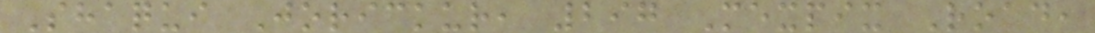Shaqui Jorickur, 297 Mexpix Road,
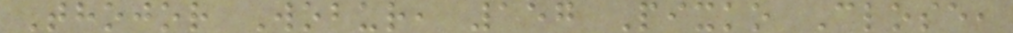Thojor Wobur, 157 Pixko Close,
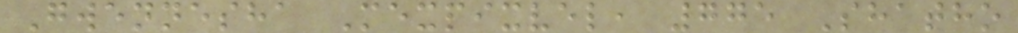Gwennesha Mexpixvel, 775 Shatho
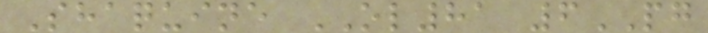Shaquine OL81 6PG
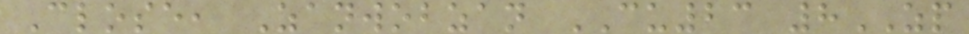Close, Zanwobzan CU23 8ZP
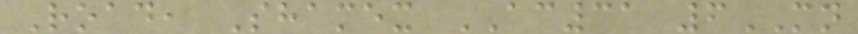Road, Shamex AC31 6MN
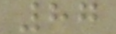87
